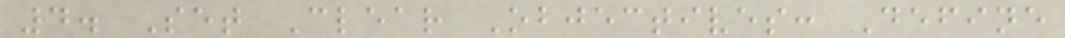4. Set Clear Objectives: Define
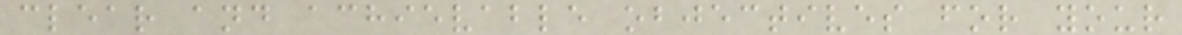clear and achievable objectives for your
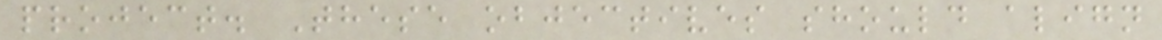project. These objectives should align
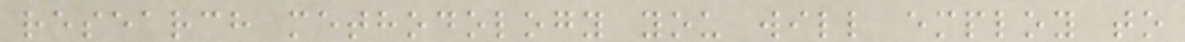research methodology you will employ to
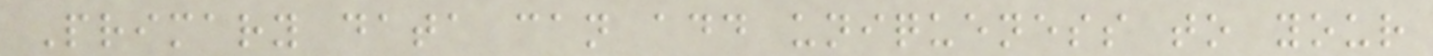Primary data can add uniqueness to your
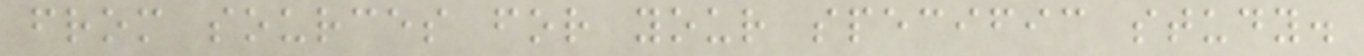from sources for your specific study.
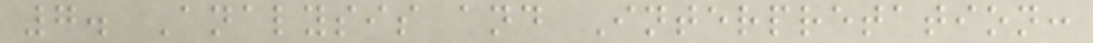7. Analysis and Interpretation:
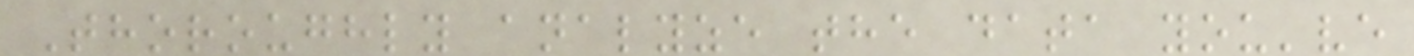Thoroughly analyze the data you've
